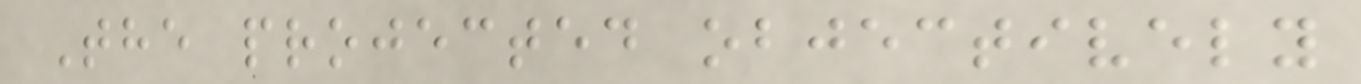The projected objectively
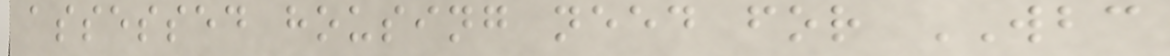assessed housing need for WBC
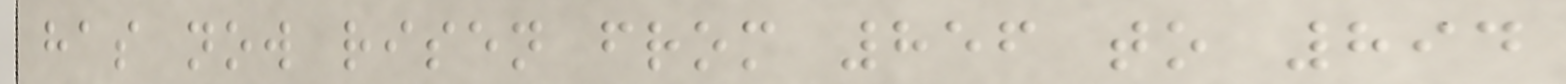has now risen from 856 to 894
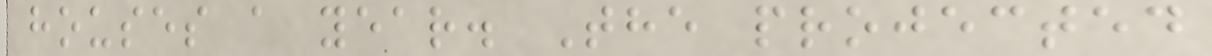houses a year. The projected
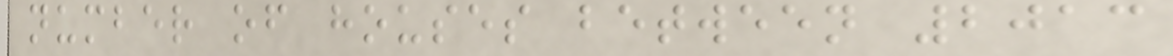number of houses between 2013
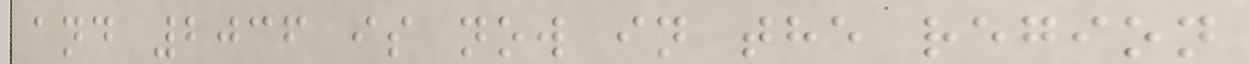and 2036 is now in the region
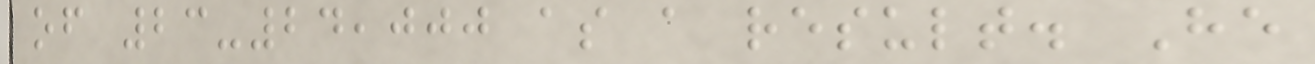of 23-24,000 as a result. He
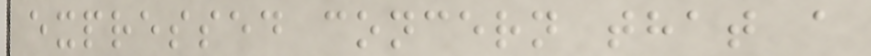expressed concern that a
